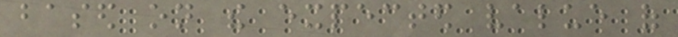based on the expected value of
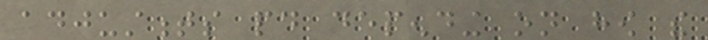adjustments paid depending on how the
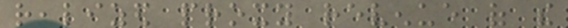realized proxy revenue of the
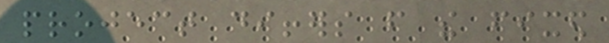project differs from the fixed
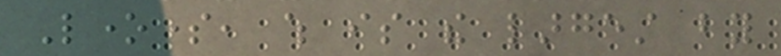Lonesome, which is the largest by
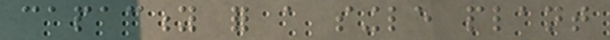capacity for a single plant
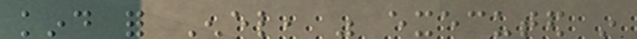kind for Enel, was executed in
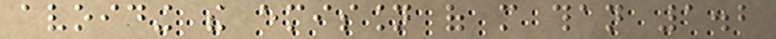avoiding the emission of more than 1.2
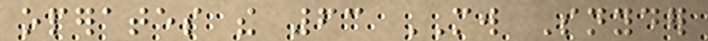operates the 63 MW Snyder
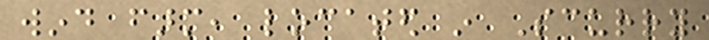wind farm, located in Scurry
